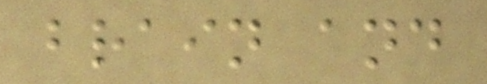brain and
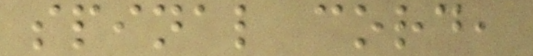spinal cord,
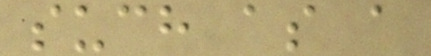such as a
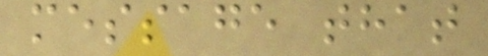message that
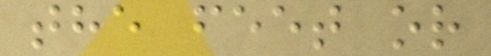the feet or
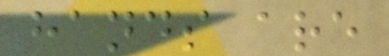hands are
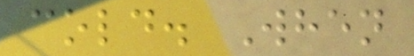cold. When
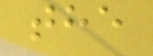the
